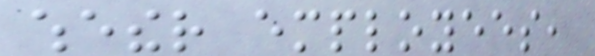whether employees,
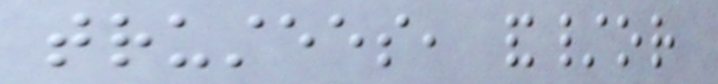trustees, and/or
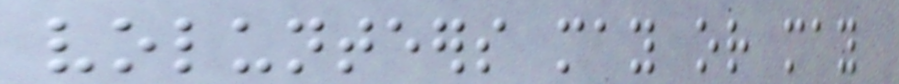volunteers may or may
